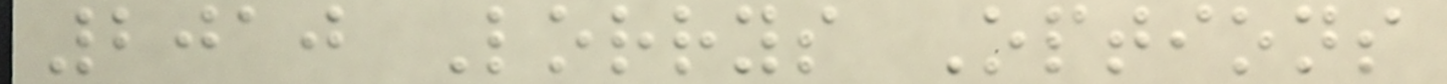2010 Lorrys Options
